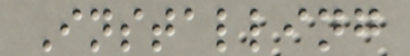Installing
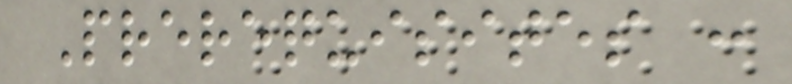Prerequisites :
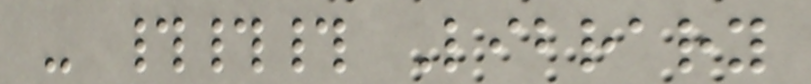- ### Library
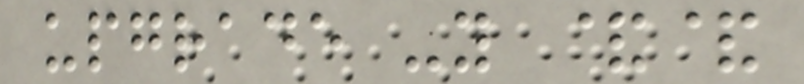upgrade -y &&
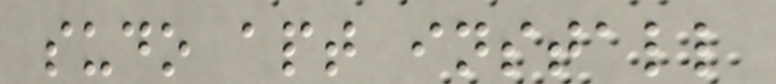sudo apt install
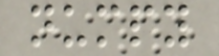numpy
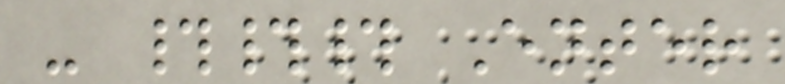- ### Enter
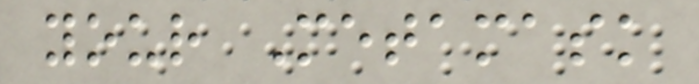your Metamask
